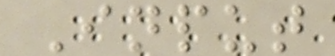Input
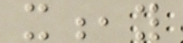x,y
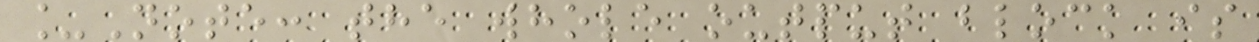_Note: the whole output block is
